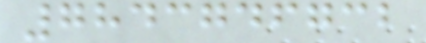7843746732
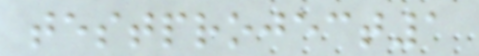testproject1
